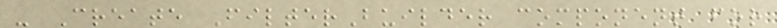- Create FilterBuilder component for
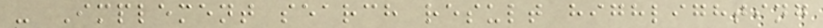- Implement search result highlighting
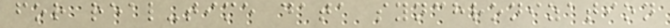for real-time data synchronization
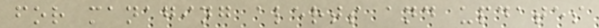for managing alerts and updates
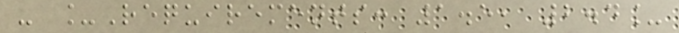- _Requirements: 1.5, 2.4_
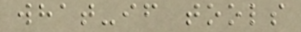what-if tools
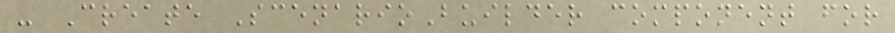- Create ScenarioBuilder component for
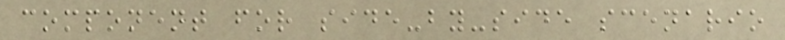component for side-by-side scenario
